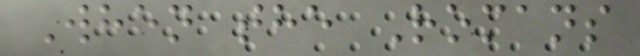When the Romans
